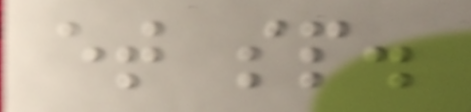et sp.
